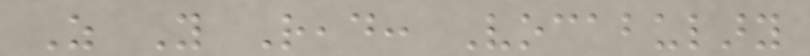As You Read: Vocabulary
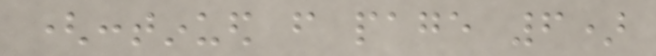(continued from page 6)
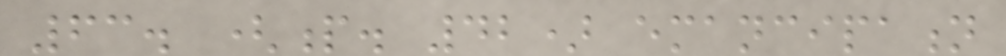63. (p. 42) emancipation
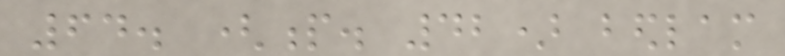64. (p. 42) bedlam
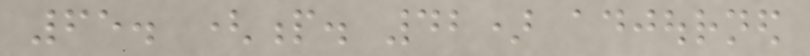65. (p. 42) adjourned
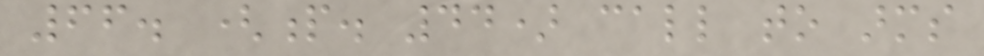66. (p. 44) call to arms
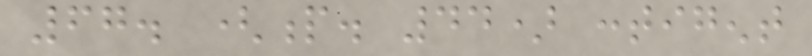67. (p. 44) contigent
